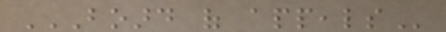BOARD OF APPEALS
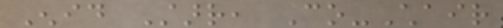Enid Starr, Co-Chair
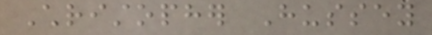Christopher Hussey
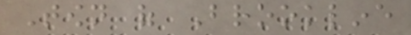Town of Brookline
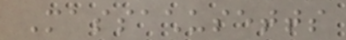Massachusetts
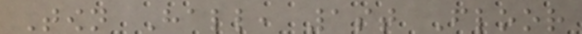Town Hall, 1st Floor
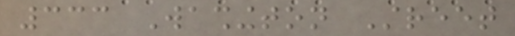333 Washington Street
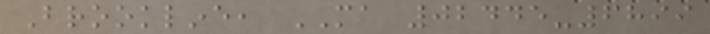Brookline, MA 02445-6899
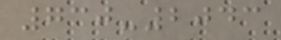730-2043
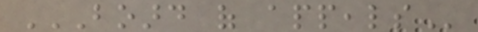BOARD OF APPEALS
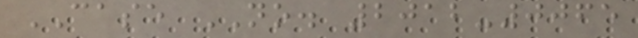CASE NO. 2012-0065
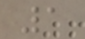1
